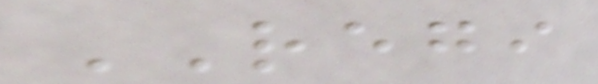REGI
